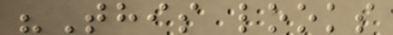"This looks
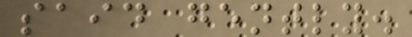said gently.
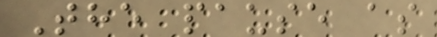The pause as
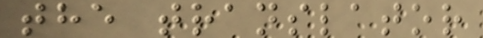the translator
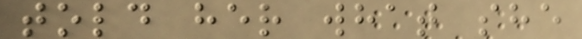told her what she
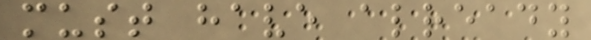must have already
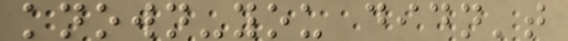known-you didn't
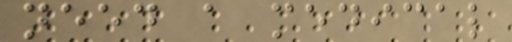need a medical
